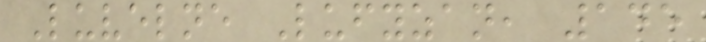Luvelne Lufyzan, 145
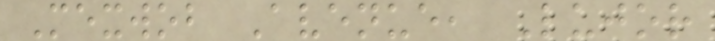Mexwob Avenue, Lujor
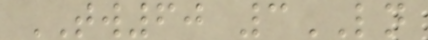TW60 3LN
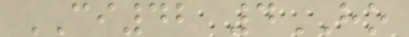CI42 4HO
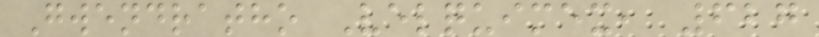Gwendratho Velquimex, 627
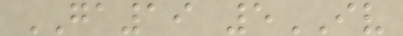GA19 5IV
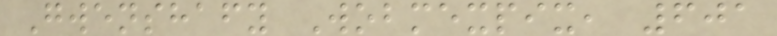Gwenshafy Wobmexpix, 601
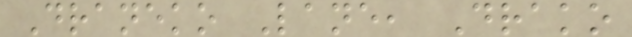Draneko Lane, Drako
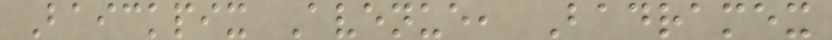Baickpix Avenue, Badramex
